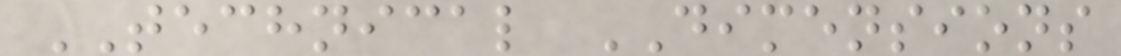TECHNICAL DIMENSIONS
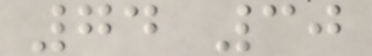74 30
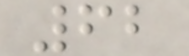62
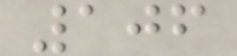106
